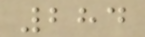284
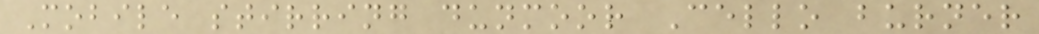Mobile stirring dunmoor Cello burner
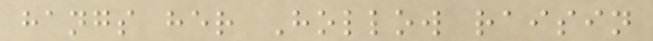hangs her Hollow raisin
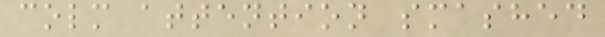colm attention smashed
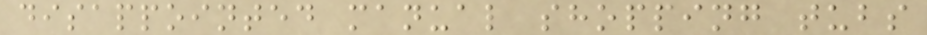disappointed manual shopping tubs
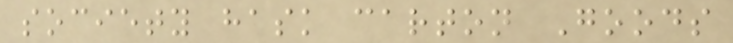society hask carton Goods
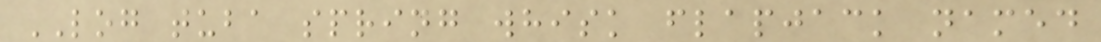LOG tuba spring whisk flapjack named
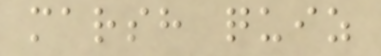marsh quiz
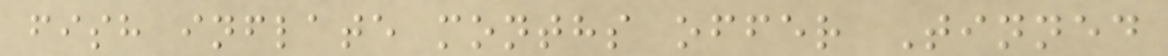fish inflate months offer Tinned
